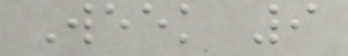Week 9
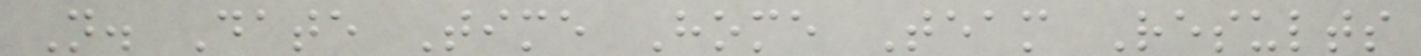N. Date Time Home Team Results
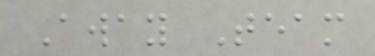Away Team
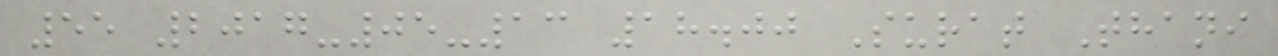55 2017-05-13 18.00 Surat Thani
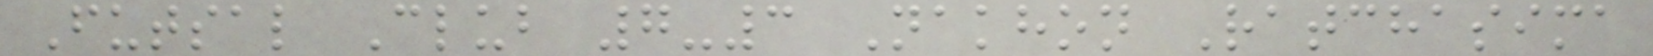Futsal Club 7-3 Nakhon Ratchasima
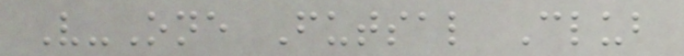V-One Futsal Club
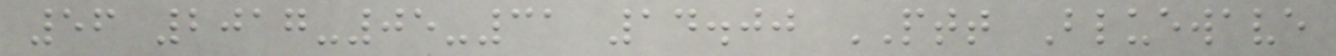56 2017-05-31 14.00 PTT Bluewave
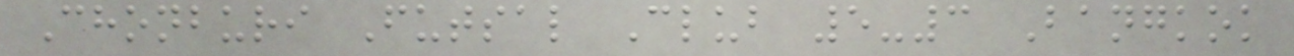Chonburi Futsal Club 5-3 Bangkok
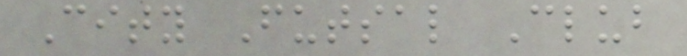City Futsal Club
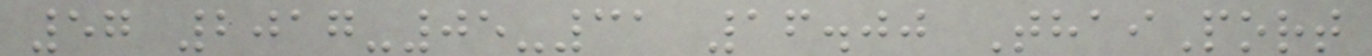57 2017-05-31 16.00 ThaiPort
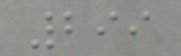299
